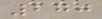270
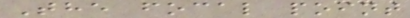The focal point
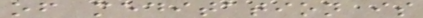of meditation is
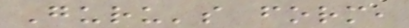Guru's form,
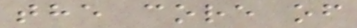the core of
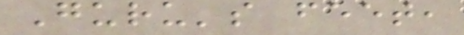Guru's feet,
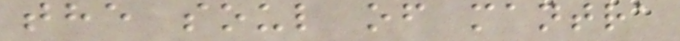the soul of mantra
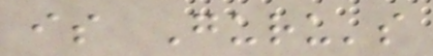is Guru's
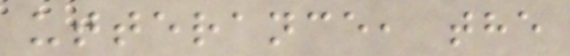utterance, the
